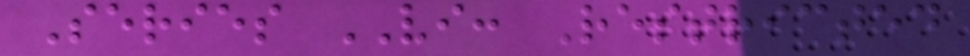Series VI: Restricted
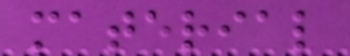material
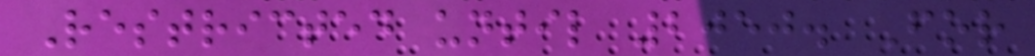Restricted until 2050. For
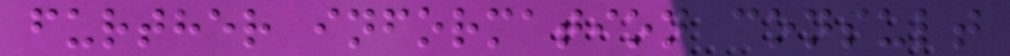further information consult
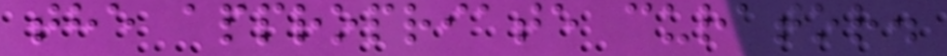the appropriate curator.
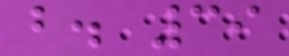b. 39
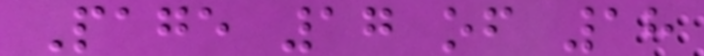Page 17 of 18
